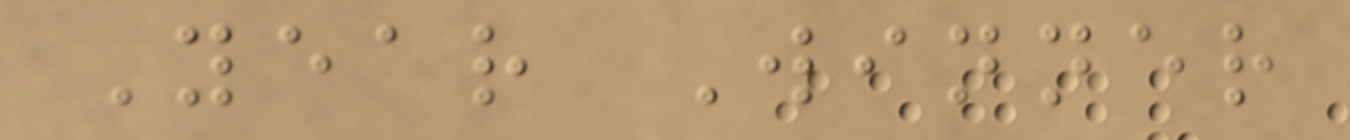Year Winner
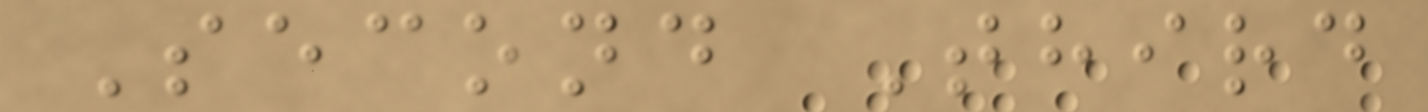Second Third
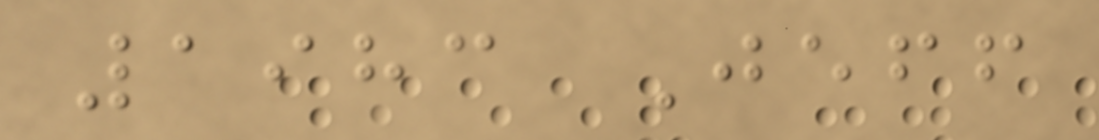1983 Jeff
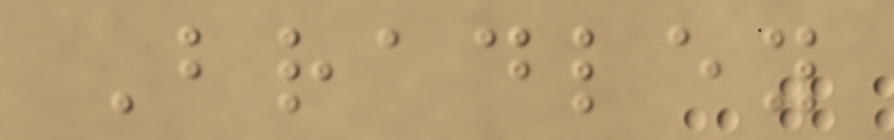Bradley
